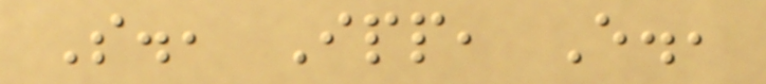S., Ipp, E.,
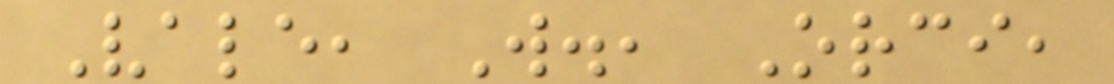Vale, W., Orci,
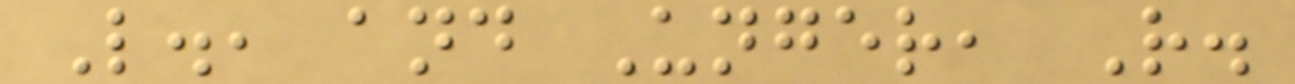L., and Unger, R.
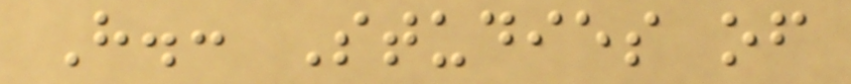H.: Studies of
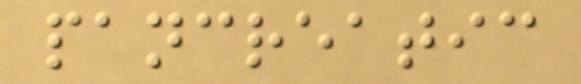pancreatic
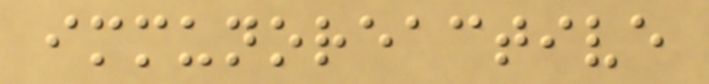immunoreactive
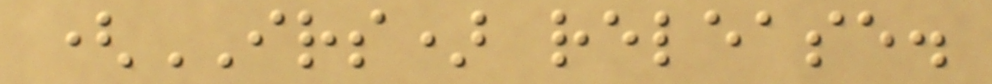(IRS) release.
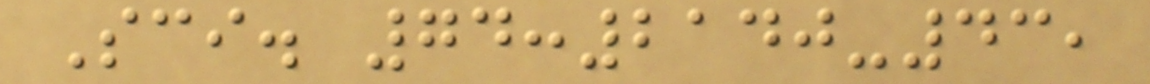Sci. 74:2140-43,
